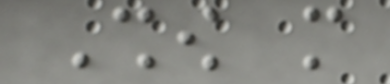Show more
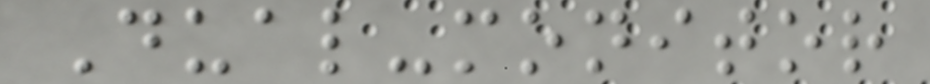Dual-monitor
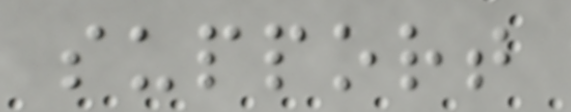support
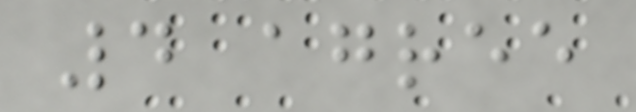4 agree
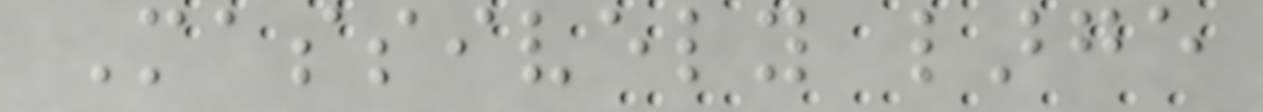Massively large
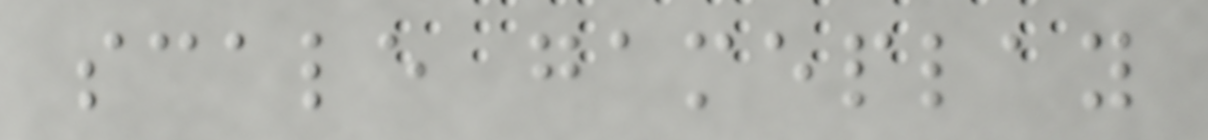scale gameplay
